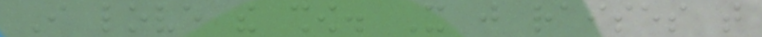I love the show. It just raises that
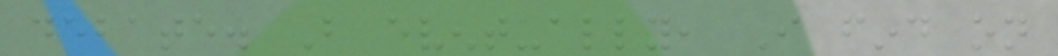debate. But eventually, I find on
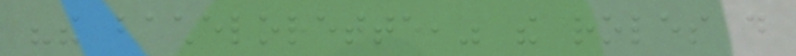"the bachelorette," the roles do
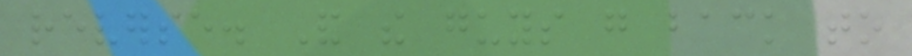reverse. And the guys go back to
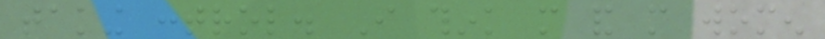taking control. I think more and more women
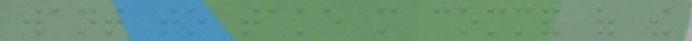want to take more command of the
